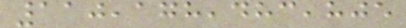110,178,483,805
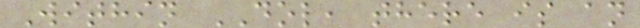Within DOL, there is an
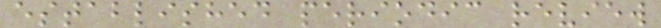established periodic review
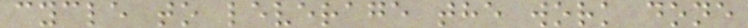cycle to leverage the work done
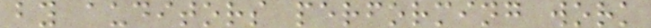by auditors performing work
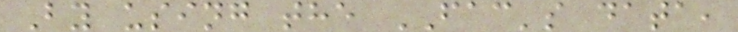By using the FAC's data,
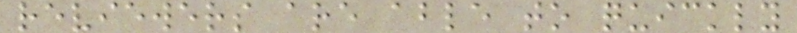reviewers are able to quickly
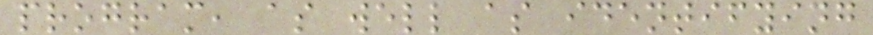program, as well as identifying
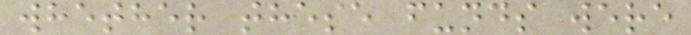whether these funds were
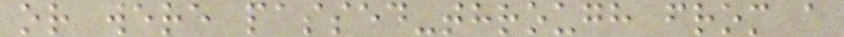or were passed-through from a
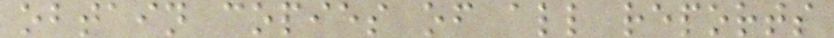obtain copies of all reports
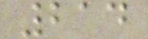214
